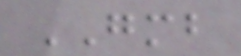GMB
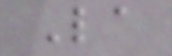La
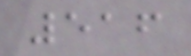516
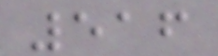516
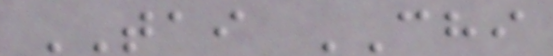TAI CHI
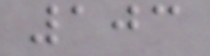103
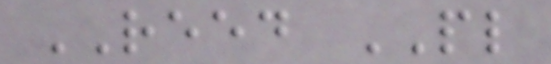REED PL
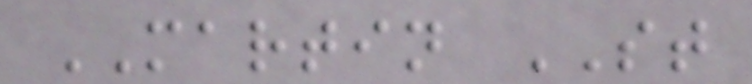MARTIN ST
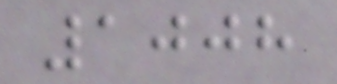1008
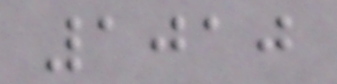1010
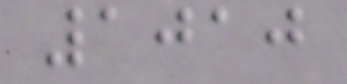1010
